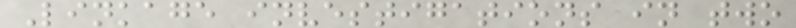Linkage investigations in two
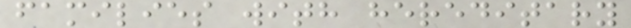families with hereditary
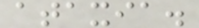ataxia.
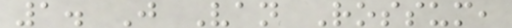1. J Van Rossum,
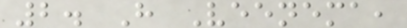2. H Veenema,
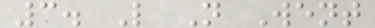3. L N Went
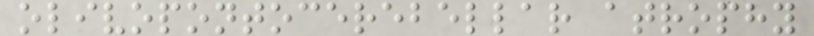olivopontocerebellar atrophy
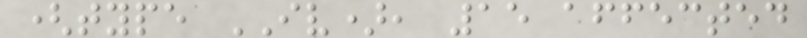(type IV), 15 affected
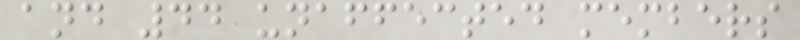and 44 unaffected members
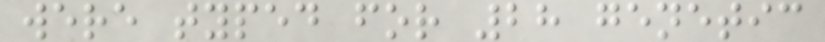were typed for 28 genetic
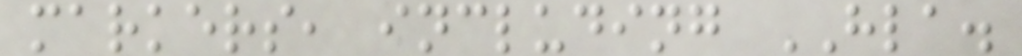markers, including HLA.
